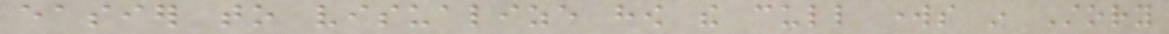easier to visualize how the cull works in Story
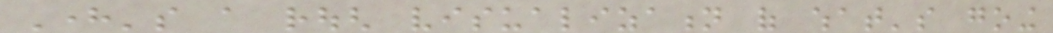Here's a rough visualization of what's going
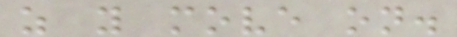as you move on.
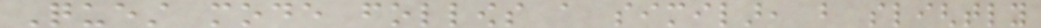Quest mode follows a similar, but slightly
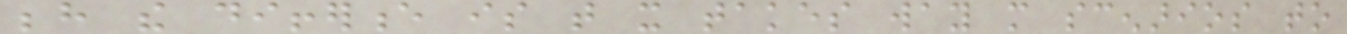behind the difference is that it takes way more scenarios to
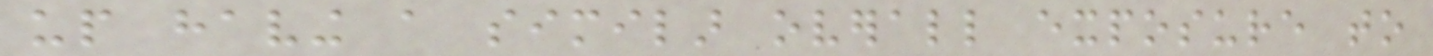up having a similar overall exposure to
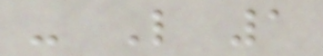- Like 1
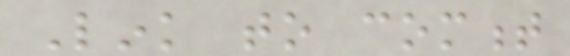Link to comment
